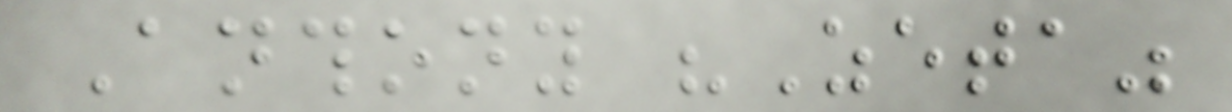Anthony "Zeta"
